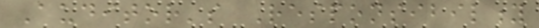Auditor's Responsibility
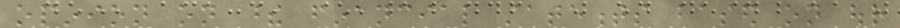opinion on these financial statements based on our
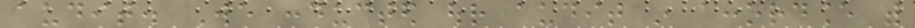audit. We conducted our audit in accordance with
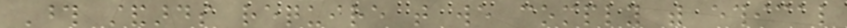Those standards require that we comply with ethical
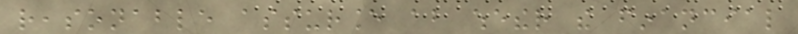reasonable assurance about whether the financial
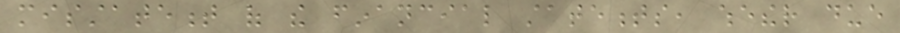misstatement of the financial statements, whether due
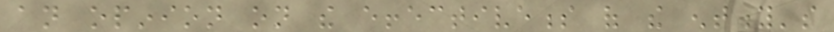an opinion on the effectiveness of the entity's
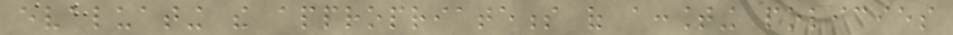evaluating the appropriateness of accounting policies
